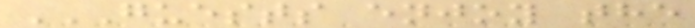GUESTS ENJOY THE
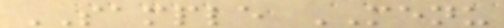SAMPLE MENU
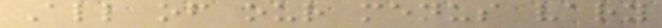All of our menus vary
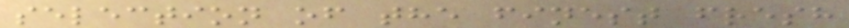selection of the finest fresh
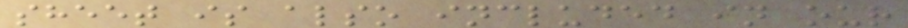sheet is also included in our
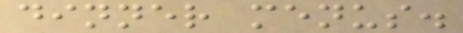dinner menus.
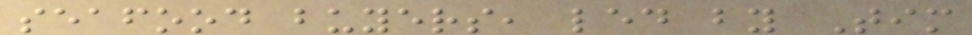seafood buyers, led by Tim
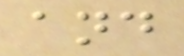and
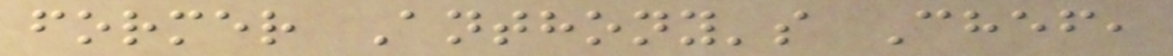former Anthony's Chef,
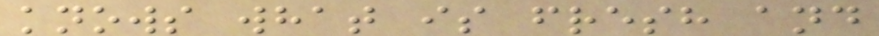knows what is fresh and
